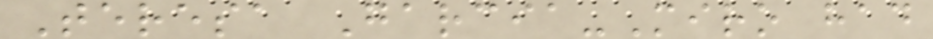Teresa Garcia-Miro had
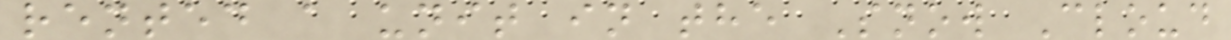rented a unit in the Snow Cloud
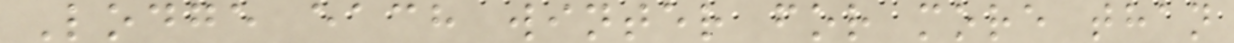Lodge each winter for more than
